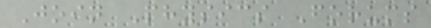Join Physics Forums
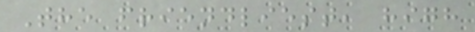The friendliest, high
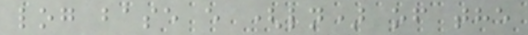log base e (ln) of the
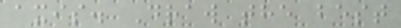axis. Draw the best
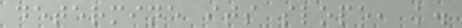determine its slope, k.
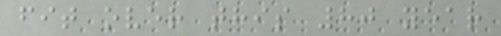fit over this 80 year
